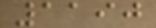1190
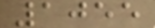1055
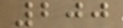200
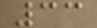33
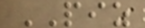PIZ
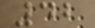42
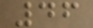46
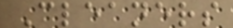Cleaners
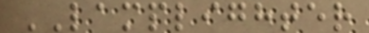LAMPLIGHTER
